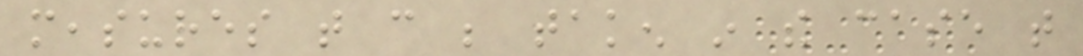measures that can be taken in the case that
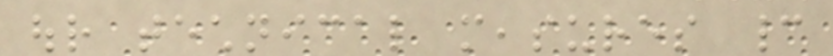our technical measures cannot
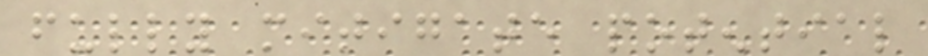fully mitigate potential
